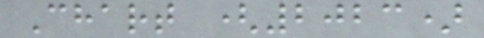Chart (2023)
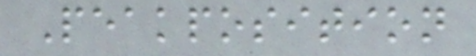Peakposition
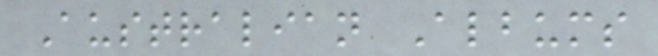Australian Albums
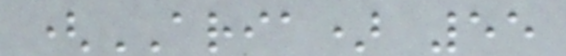(ARIA) 55
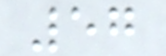57
